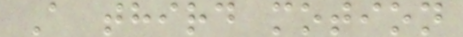A third motion
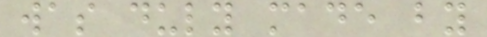was duly made by
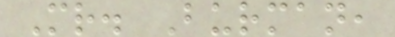Mr. Burman,
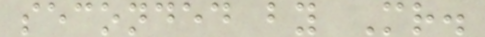seconded by Mr.
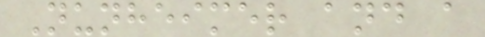Nunheimer and a
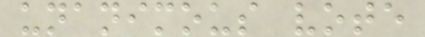unanimous vote
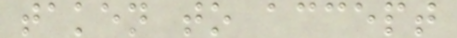taken to accept
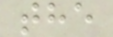the
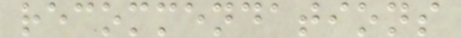recommendations
